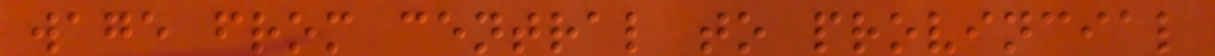wage from central to provincial
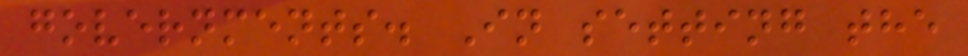governments. In setting the
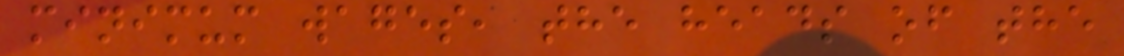minimum wages, the heads of the
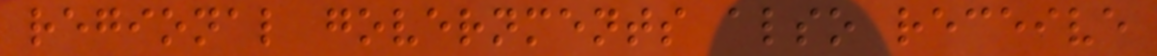regional governments also receive
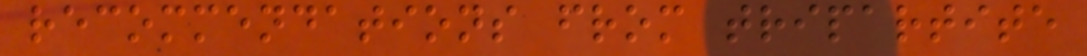recommendations from tripartite
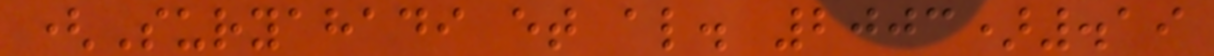(Suryahadi et al. 2003).19
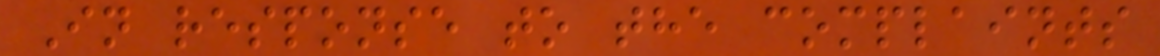In response to the complaints
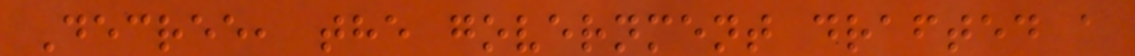Decree, the government drafted a
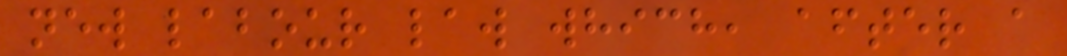new labour law which, after a
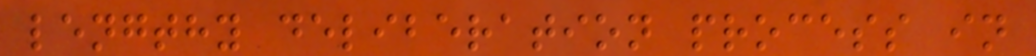lengthy deliberation process in
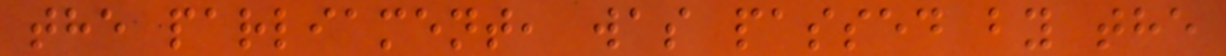the parliament, was passed by the
